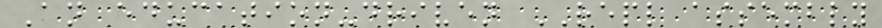An education-driven REPL assembly
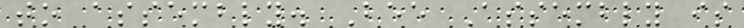to assembly. Bee Assembly is
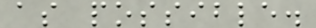as possible.
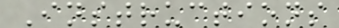Instructions
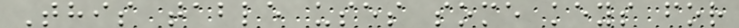This table uses some keys for
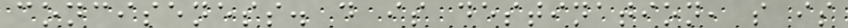conciseness. d is destination, s is
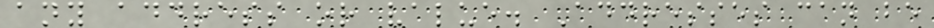any address or value. Addresses can be
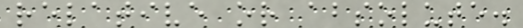relative or absolute.
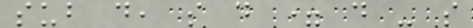sub d, s d = d - s
